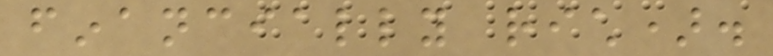financially rich).
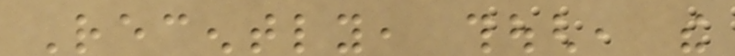Recently, though, the
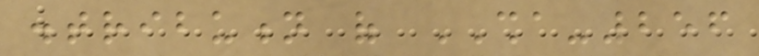distribution of SHA-256
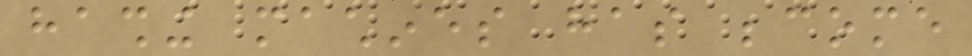hashing machines has become
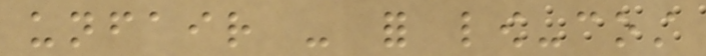unfair - for low-cost
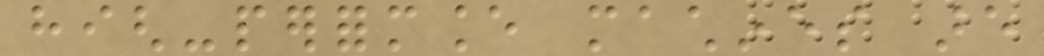high-performance machines are
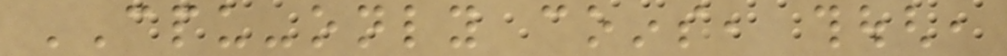CPU-only coins, though,
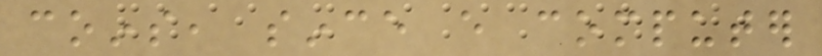coins, since every computer
